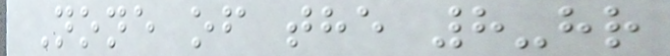None of the 8-hr
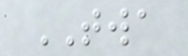TWA
